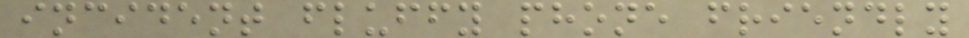incident fluffy phone friendly
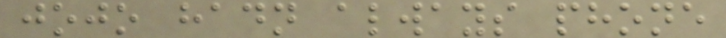jojo hadn always phone
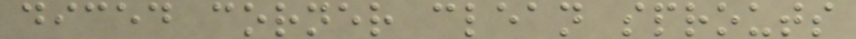diced corner clean sprouts
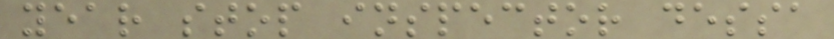year stop inspector dessa
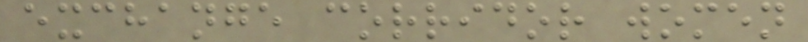exchange corridor women
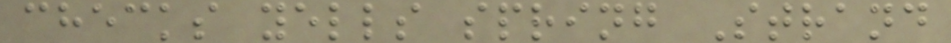checks yells spring Strand
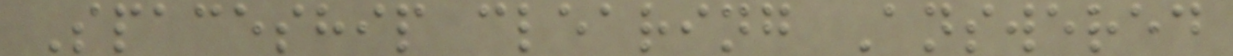Spaceship clearing Answered
